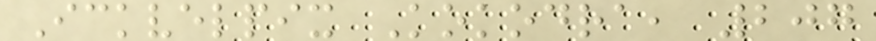Ickvelpix Kokodra, 207
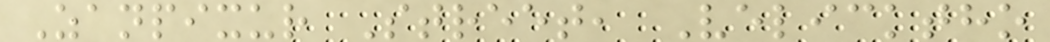Zanpixur Street, Velicktho
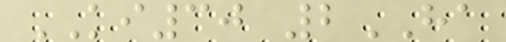KI30 2HA
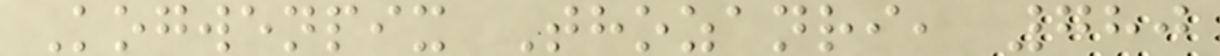Kogwenpix Thozanri, 780
